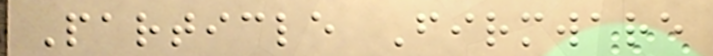Particle Firmware
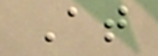At
